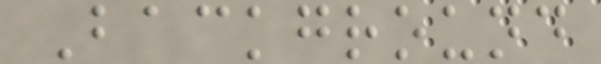Background
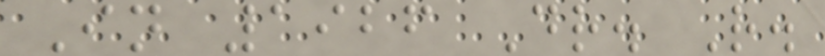In 1926 Dr. R.
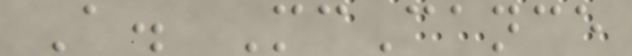A. McCance
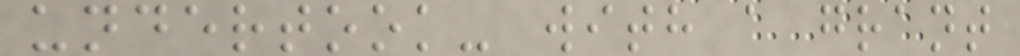undertook- with a grant
